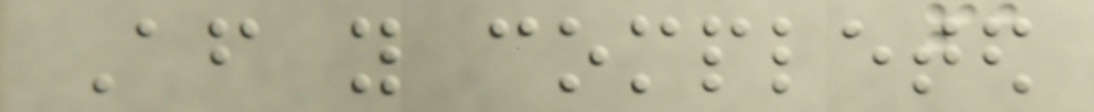After you completed
